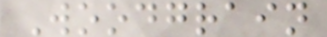Woodgrain
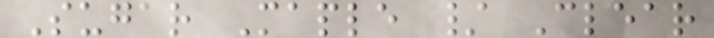Sugar Maple / Clear
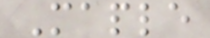Maple
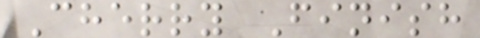Cherry Finish
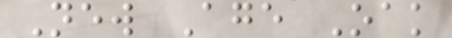New Age Oak
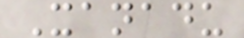Xanadu
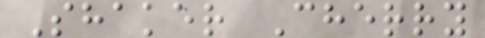Shaker Cherry
